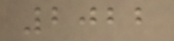2022
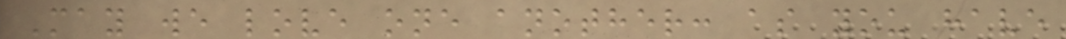May we love one another: as you have
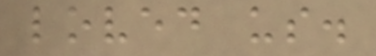loved us.
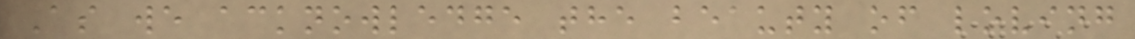As we acknowledge the beauty of loving
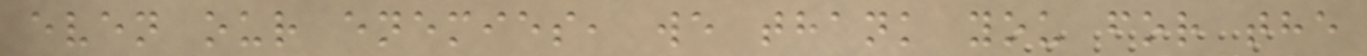even our enemies, we thank you for the
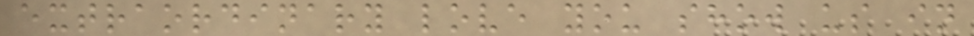extraordinary love you show us in
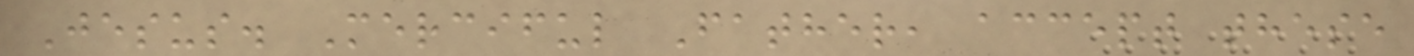Jesus. Merciful Father, accept these
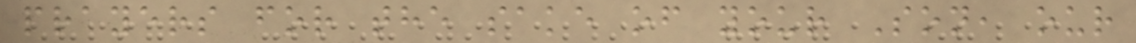prayers for the sake of your Son, our
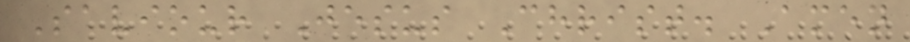Saviour Jesus Christ. Amen
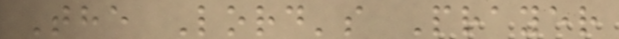The Lord's Prayer
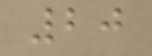20
